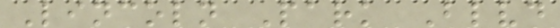Lincoln Park Blvd
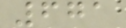671
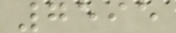7595
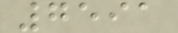7591
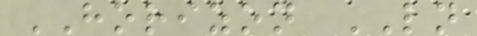HORIZON LN
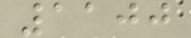1100
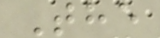The
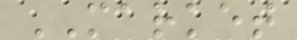MARKET
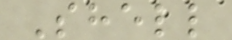Shell
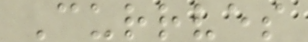Currves
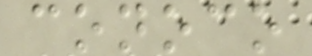conoco
